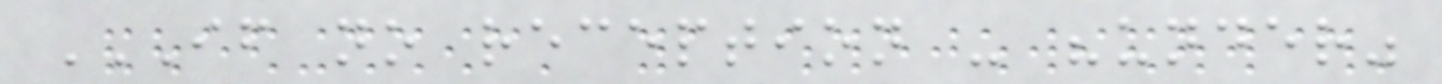IF NO RECEPTION - "UNDER"
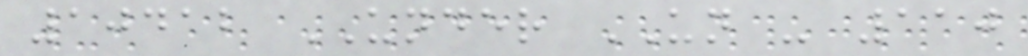10412 UNDER UN - 110
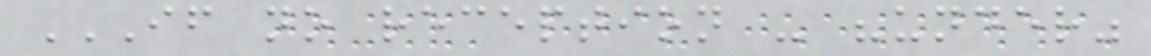IF NO RECEPTION - "UNDER"
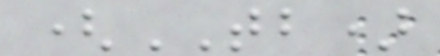(TB)
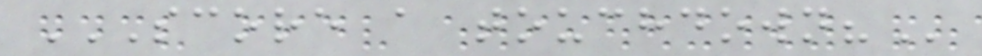SCORE A TOUCHDOWN?
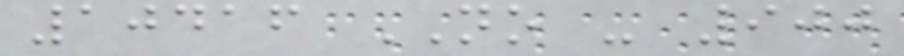10416 NO - 900
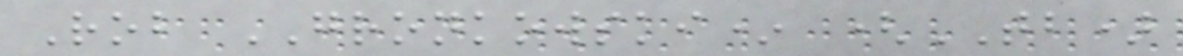Rob GRONKOWSKI* (TB)
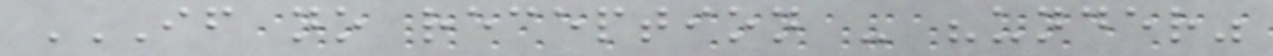IF NO RECEPTION - "UNDER"
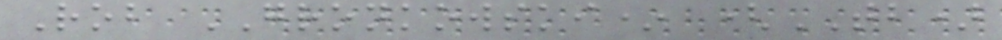Rob GRONKOWSKI* (TB)
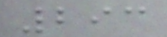293
